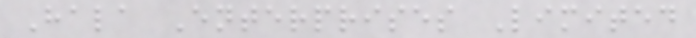Hala Enterprises Limited
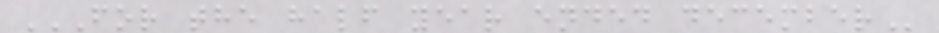FOR THE HALF YEAR ENDED DECEMBER
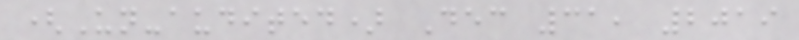(Un-audited) Dec 31, 2019
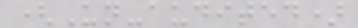(Un-audited)
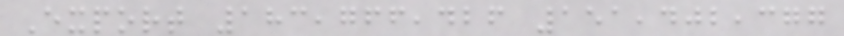Export 183,766,426 151,402,377
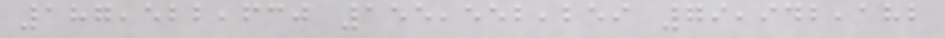187,522,630 155,552,259 79,942,182
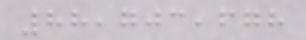88,703,678
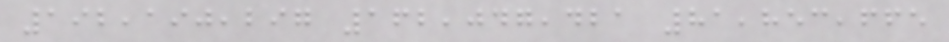192,190,297 162,047,421 81,853,665
